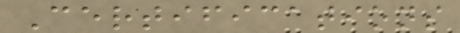Certifications
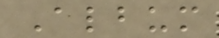Album
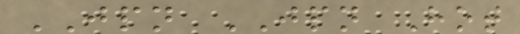JPN JPN Hot
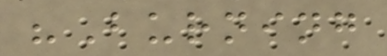"Burning
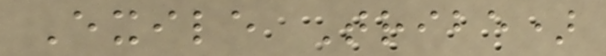Exile Tribe)
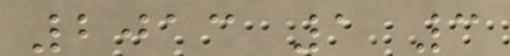2013 1 3
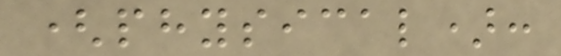(physical):
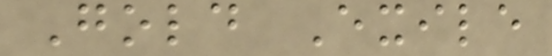Gold Exile
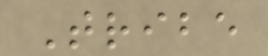Tribe
